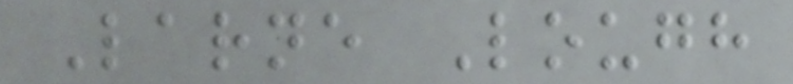Larne Lough
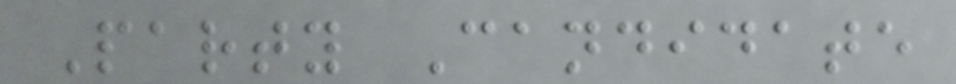Party Candidate
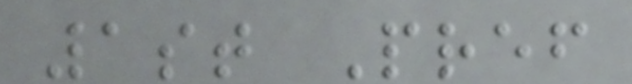1st Pref
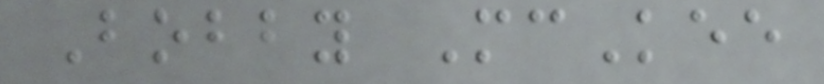Bobby McKee
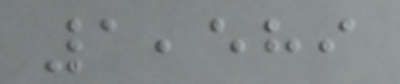1,589
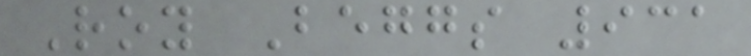Roy Beggs 931
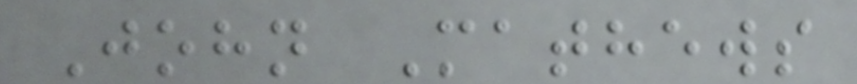John Mathews
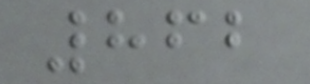862
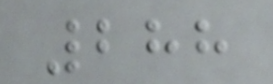288
